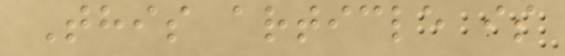This article is
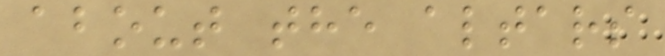about the altars
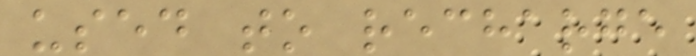used to recharge
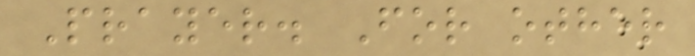Prayer. For other
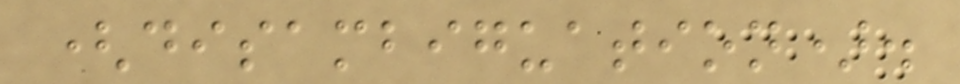(disambiguation).
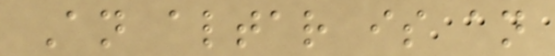An altar is an
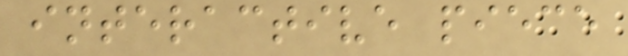interactive piece
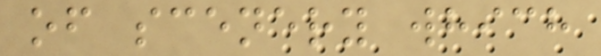of scenery which
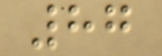87
